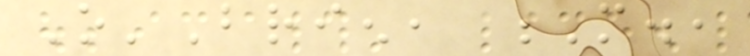O'Brien, M.,
